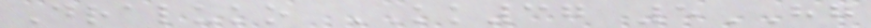Draluko KK37 5HG
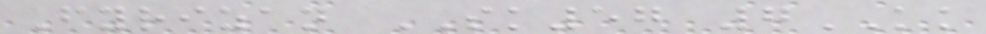Fyrizan SK57 7KK
